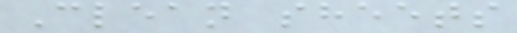Clean sheets
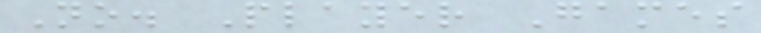No. Player Games
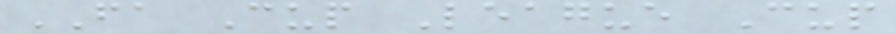FA Cup League Cup
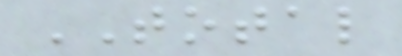TOTAL
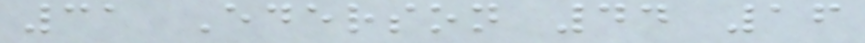31 Ederson 44 16
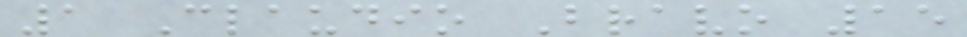1 Claudio Bravo 15
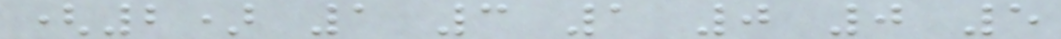(2) 1 3 1 0 0 5
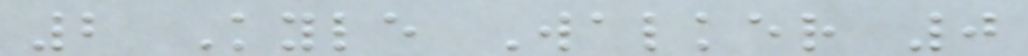2 Kyle Walker 0
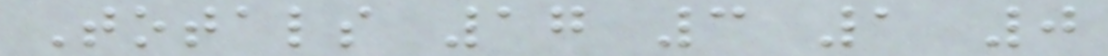Totals 17 3 1 0
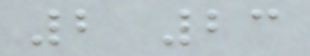2 23
